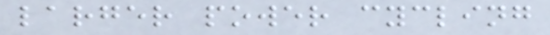larger power cycling
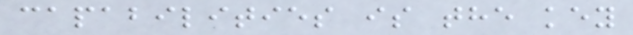capabilities is the key
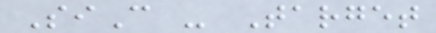SiC - Target
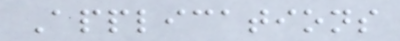Applications
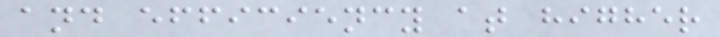and efficiency at higher
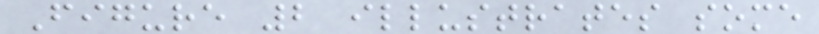Figure 2 illustrates some
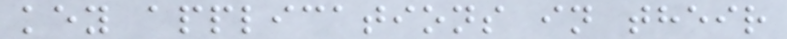key applications in their
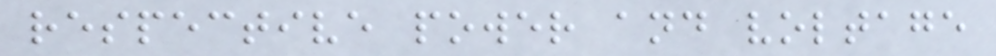respective power and voltage
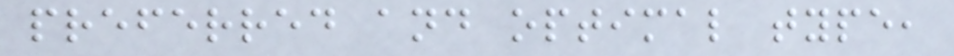preferred and optimal type,
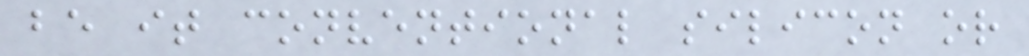be it conventional silicon or
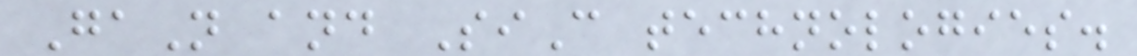GaN and SiC technologies.
